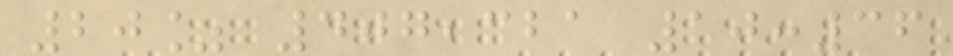20% 407,321 10:36
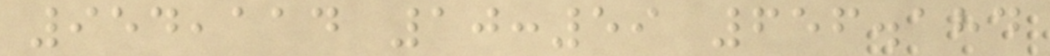954,114 10:59 656.184
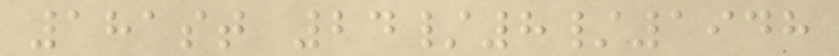181st 24/8/1948
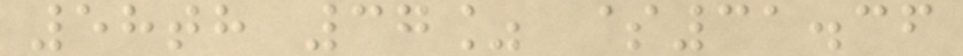58th 37% $31.36
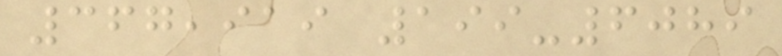367,919 199-6089
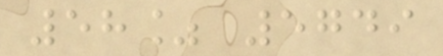58% 5749
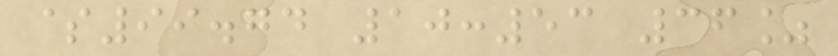$99.74 10:53 36%
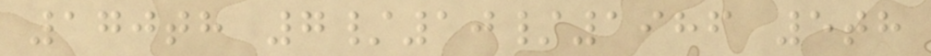170th 7/10/1986 5th
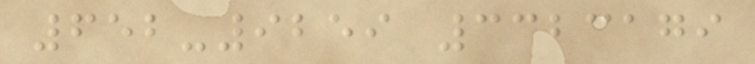652-9259 3323179
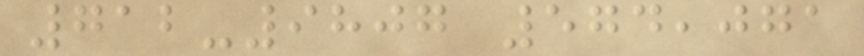712-9807 574,071
